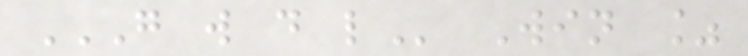G W D L Win %
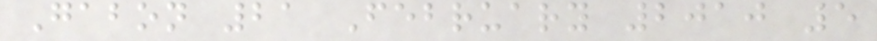Gabon 21 February 2010 5
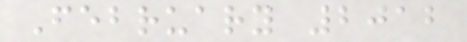February 2012
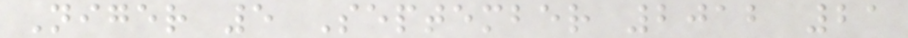Niger 5 September 2012 21
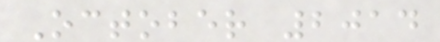October 2014
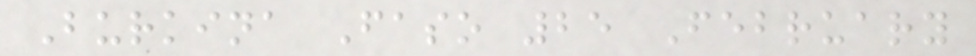Burkina Faso 25 February
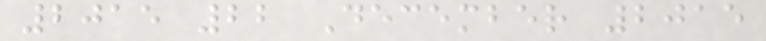2015 22 December 2015
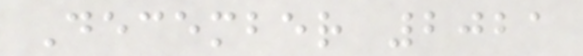December 2021
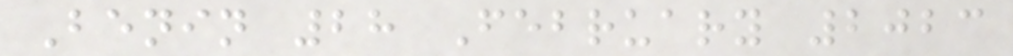Benin 28 February 2023
